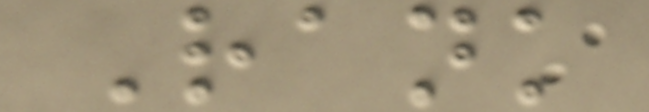Rank
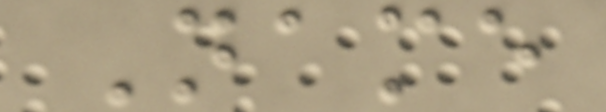Name
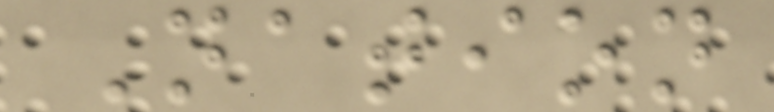Nation
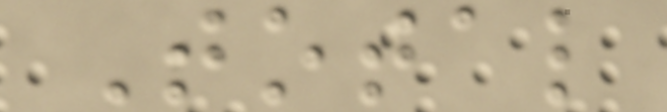Total
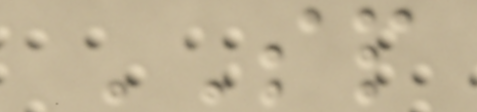SP
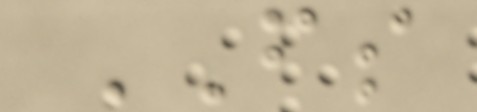FS
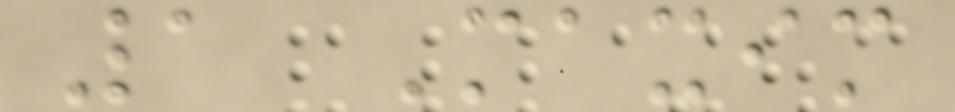1 Maxim
